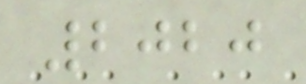2020
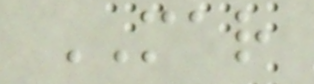MAR
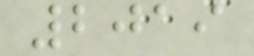2019
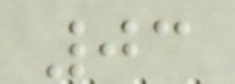03
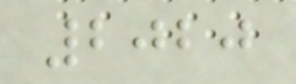2020
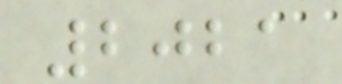2021
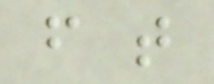f t
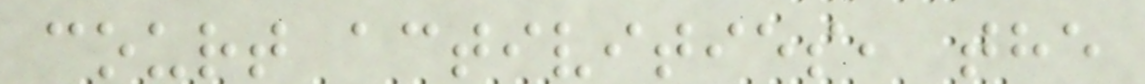court activities, the
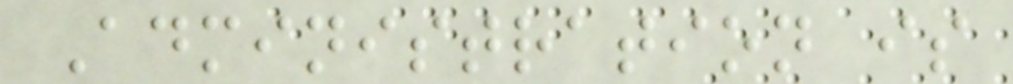Administration is
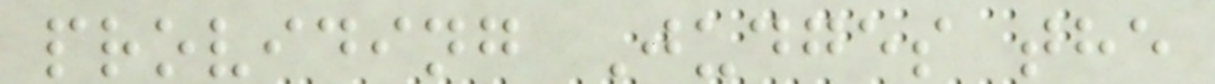providing Judges the
